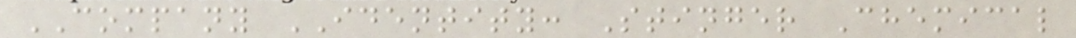COMPANY IDENTITY: Stinger Chemical
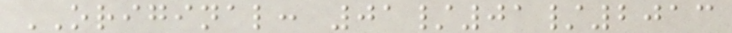ORIGINAL: 01/01/2013
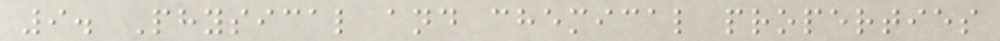9. Physical and chemical properties
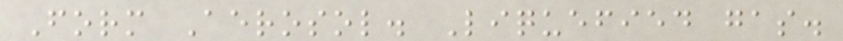Form Aerosol. Liquefied gas.
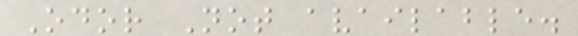Odor Not available.
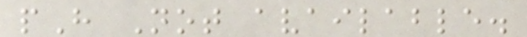pH Not available.
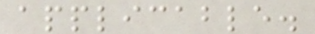applicable.
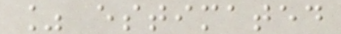% estimated
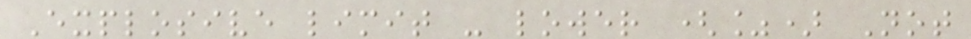Explosive limit - lower (%) Not
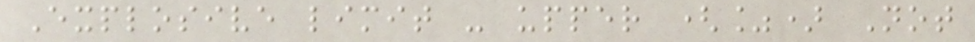Explosive limit - upper (%) Not
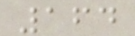164
